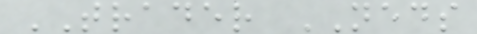TRADER NEDS
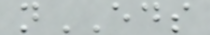nEDS
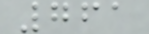761
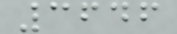3646
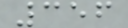356
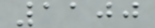1100
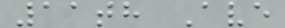11th Ave
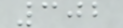302
